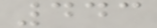443
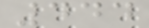444
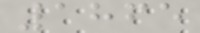1865
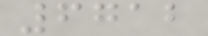6712
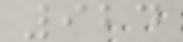924
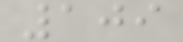109
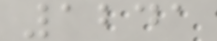1241
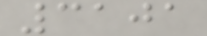3101
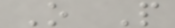O P
